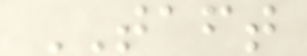TAFT
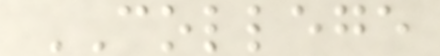COLLEGE
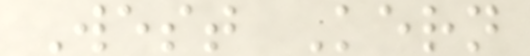West Kern
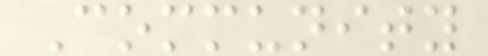Community
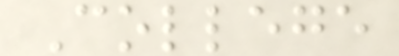College
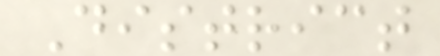District
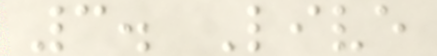3. Live
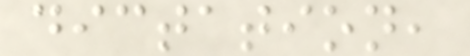dictation,
